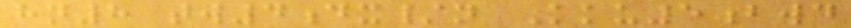hn8 tw4dx/n Kku5bwd
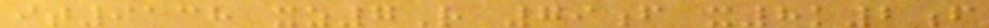it9138 xz7R 79f x8k2f
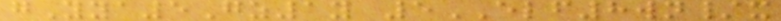gYya5Gz1y 5ELF8wn/x
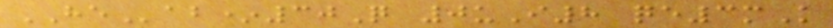HEab*30Q 0uI8 qe3mK
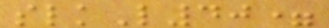slkL40=
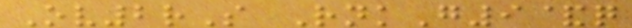Ov2rS RnkG9&q
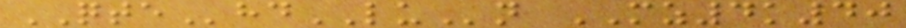QTEhdLUn MZ4k40
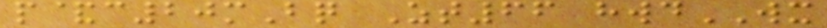p&c20mBq Zt66 hwdWX
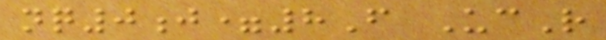nq0j=8F UcR
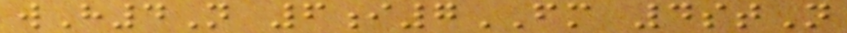wH4N 6i7FM 4stN
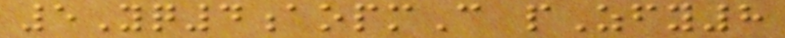5Yq4aopmC pZfy8
